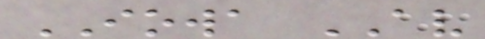IOWA AV
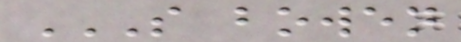S BOWEN
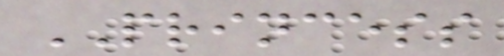PRINCESS
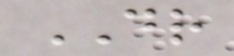DR
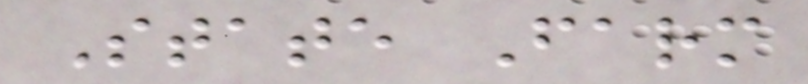State Farm
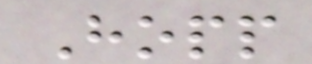Hopp
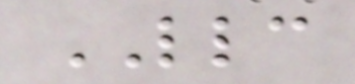LLC
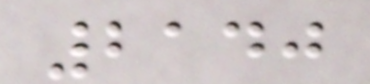2140
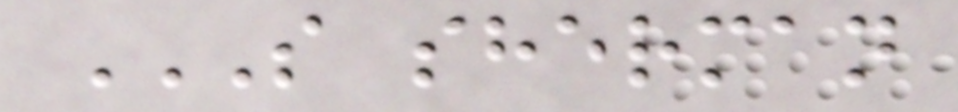S SHERMAN
